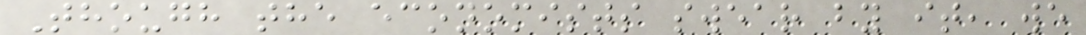Though the economists swear by it, we
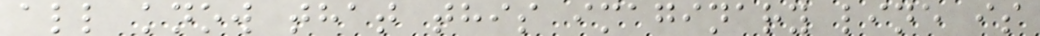all know that this imaginary line is
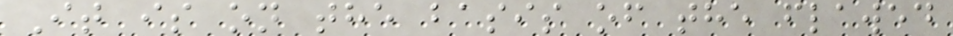It is on the basis of the flawed
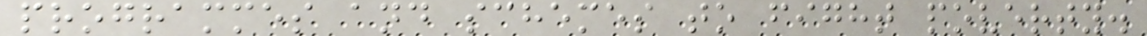programmes and schemes to fight poverty.
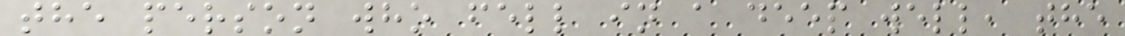the person who fell in a deep well, the
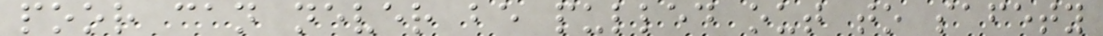poor can never be pulled out to safety
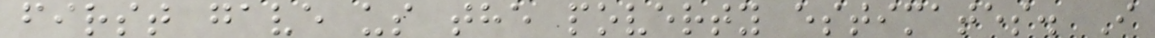first gave us the poverty estimates. I
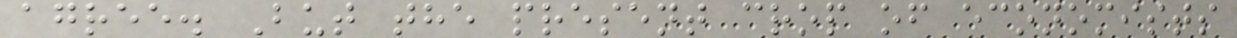agree. But the present crop of economists
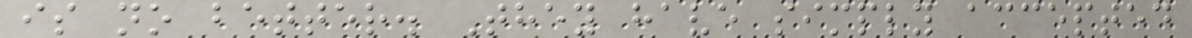is no better. They have simply accepted
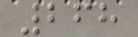268
